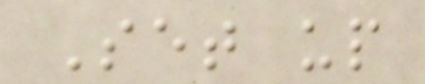Set up
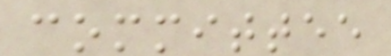committee
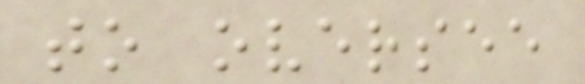to oversee
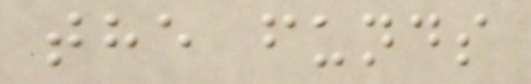the funds
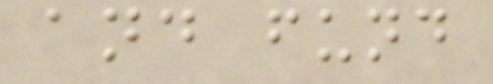and fund
